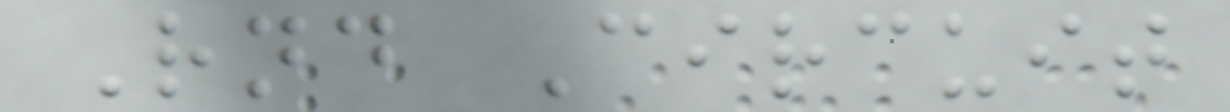Rnd Circuit
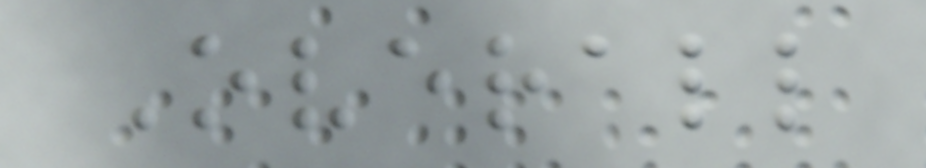Overall
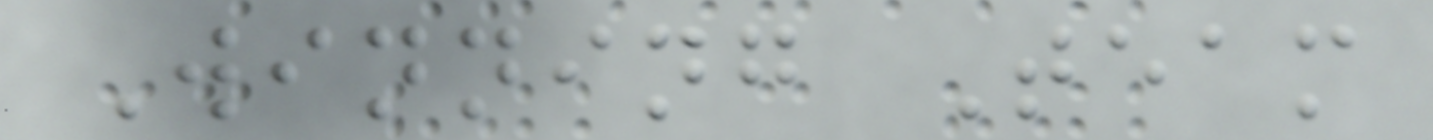Winning Team
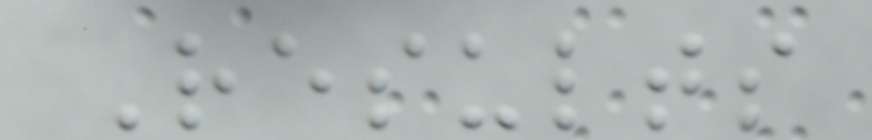Results
